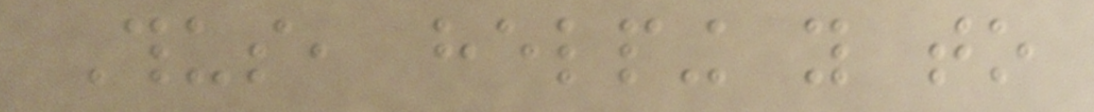Thus, helping you to
